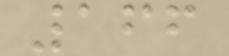166
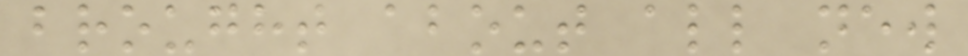brought about all new
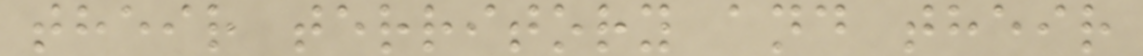their territory and their
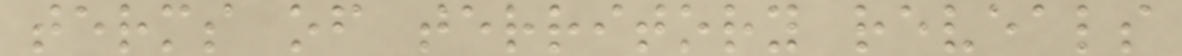terms of territory reveals
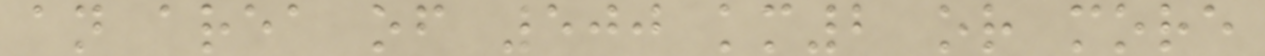an area of 500 km2 or more
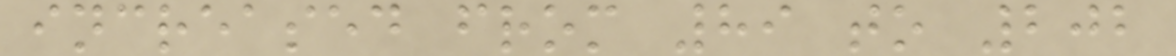increased from 89 to 202
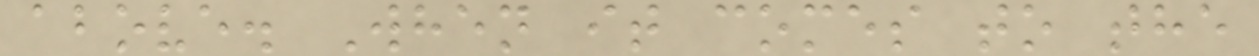above. When it comes to the
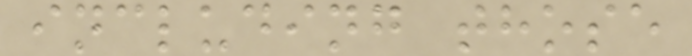including those
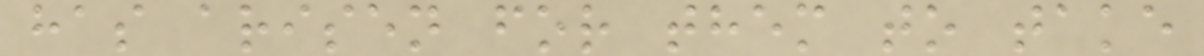has arisen for them to take
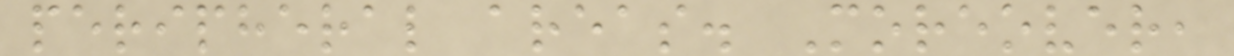peripheral areas. Moreover,
